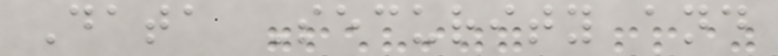Data Security and
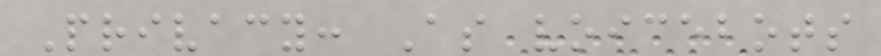Privacy: As voicebots
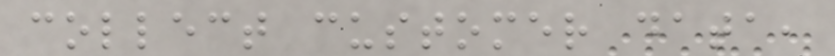collect customer data,
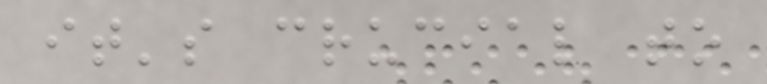it's crucial to
